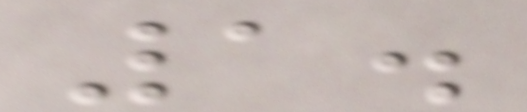1.
